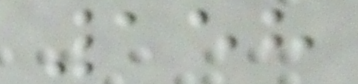158
